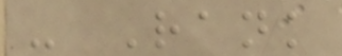- Rank
